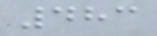483
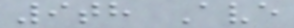9th Ave
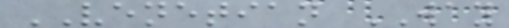VENETIAN WAY
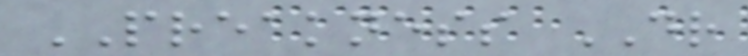PREAKNESS DR
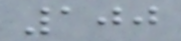100
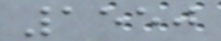1550
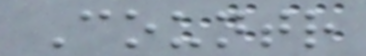Countr
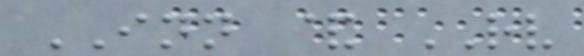INN & RV
